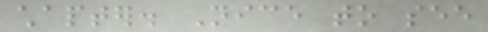chapter. Nice to see
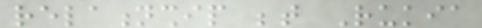relationship between Rukia
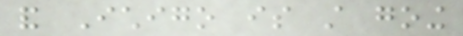and Ichigo is still going
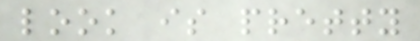look is pretty
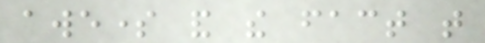awesome and the fact that
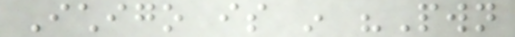Ichigo is in "Pwn
